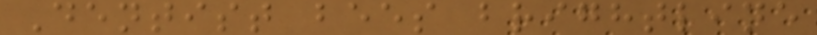Dentist bees brightline
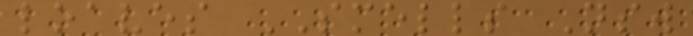loaves SMELLS Nsw
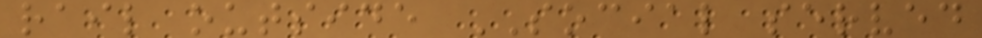rail outside SOCIAL served
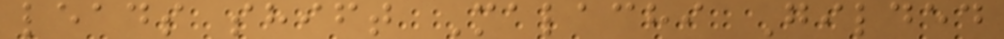leads shift Malachi Gilded
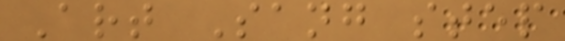Art Sang step
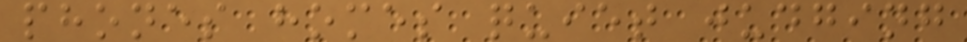phones homes quiet judging
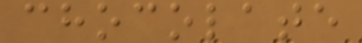chocolate
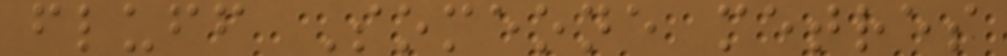fluff Someone metres
